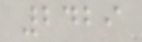2429
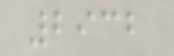2932
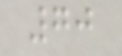70
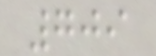709
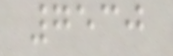7530
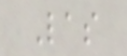Las
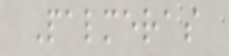Palmeras
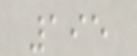195
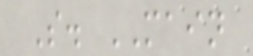S. MAIN
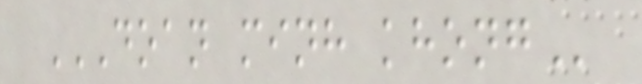DOAN MINH KHONG
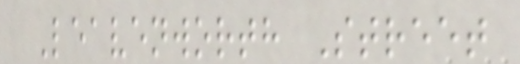Leavenworth Street
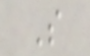S
